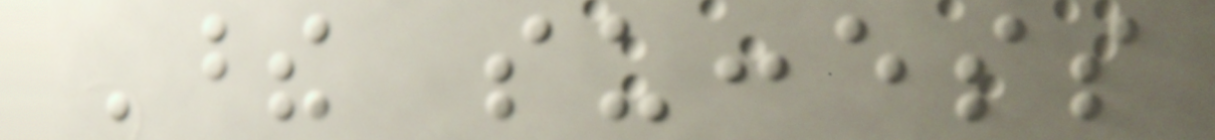These success
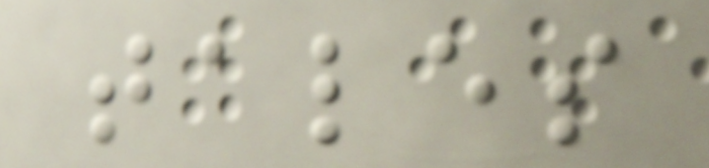tales
